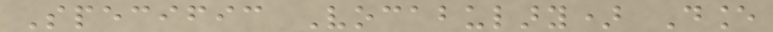Specific Vocabulary) Dance
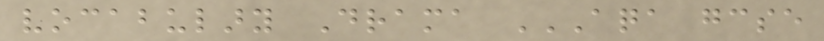vocabulary Drama AQA GCSE
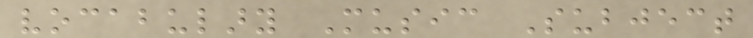vocabulary Music Subject
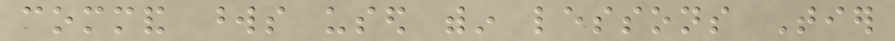command words used within lessons Tier
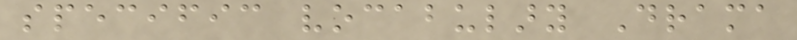specific vocabulary Drama
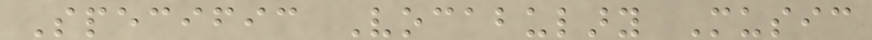Specific Vocabulary Music
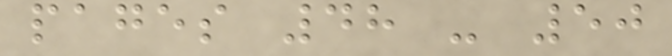pages 48 - 50
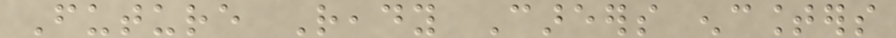Future Ready Careers encounters
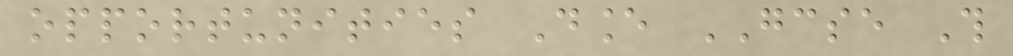opportunities Dance GCSE This
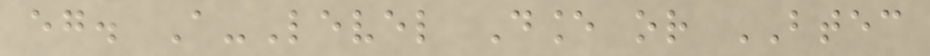eg. A-Level Dance or BTEC
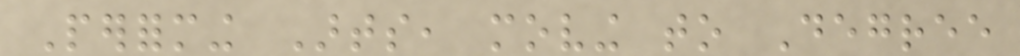Performing Arts, moving to Degree
